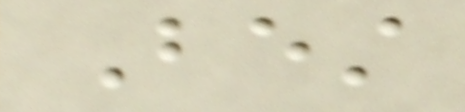Best
